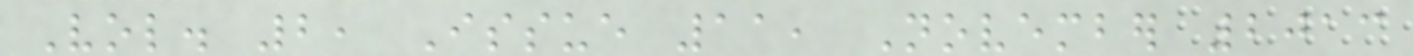Vol. 2, Issue 11, November 2013
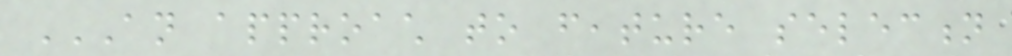AN APPROACH TO FEATURE SELECTION
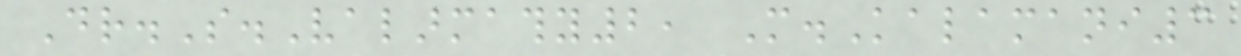Dr.S.Valarmathy2, M.Kalamani3
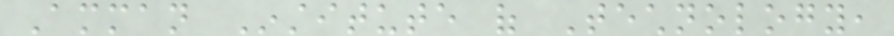Amman Institute of Technology,
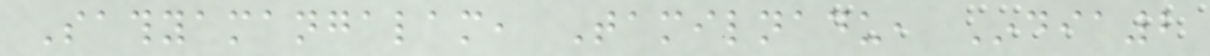Sathyamangalam, Tamilnadu, India2
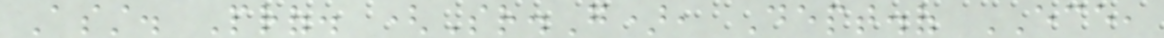Asst. Prof. (Sr.G), Dept.of ECE,
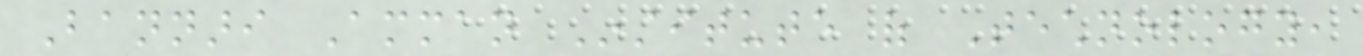Bannari Amman Institute of Technology,
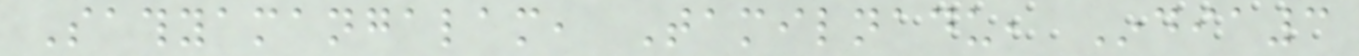Sathyamangalam, Tamilnadu, India3
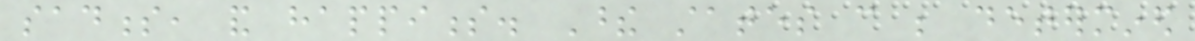sadness, and happiness. These states can be determined
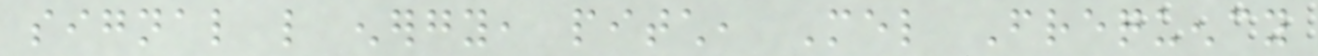signal like energy, pitch, Mel Frequency
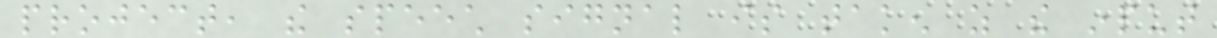project, the speech signal is taken as the input
